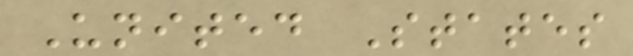United States
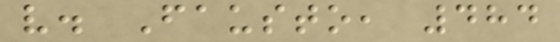v. Fausto, 484
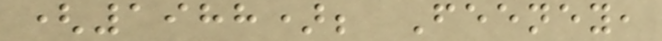(1988); Feeney,
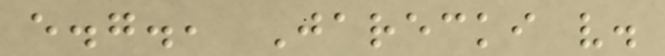e.g., Jarecki v.
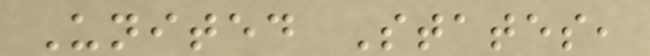United States,
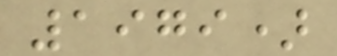1979)
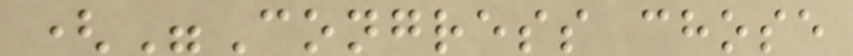("Congress chose
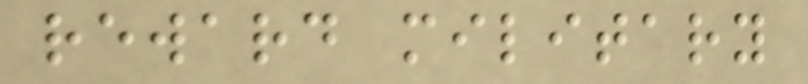reward military
